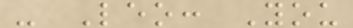- Leo: You
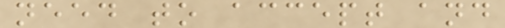need to accept and
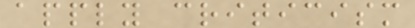apply criticism
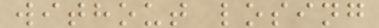without losing
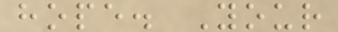hope. Your
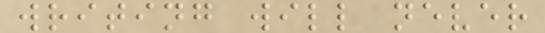writing will never
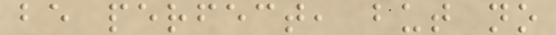be perfect, but no
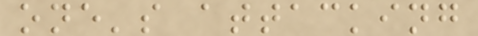one's attacking
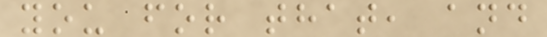you for that, and
